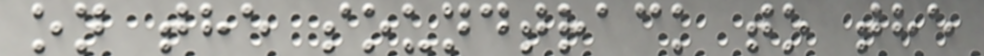on the soundtrack to the
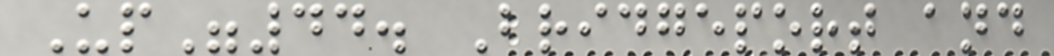Up"44. Bridgeport and
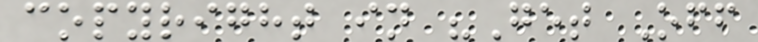copyright in "Get Off
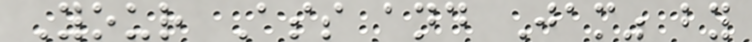Your Ass and Jam" by
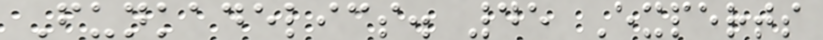Funkadelics. 45 Experts
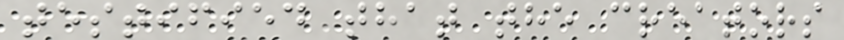testified that the creators
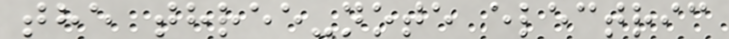the three-note electric
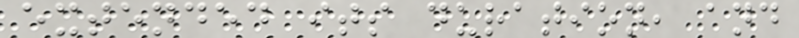extended its duration, and
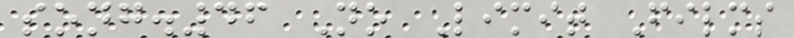song.46 No Limit Films
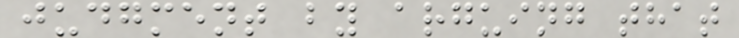judgment by arguing that
